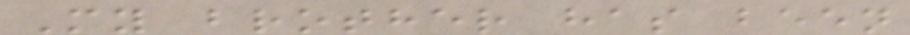My brother has been
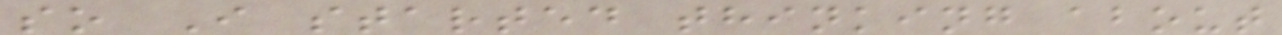so I started thinking about
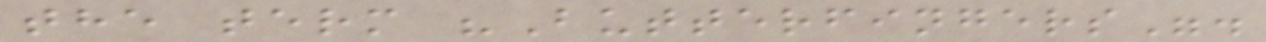the term "Butterfingers".
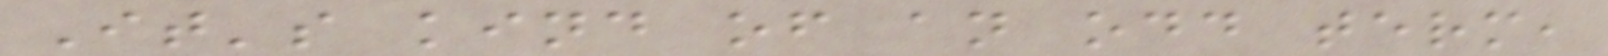It's kind of an odd term,
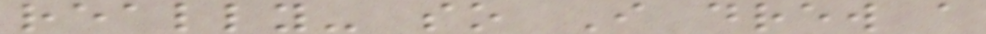really- so I drew a
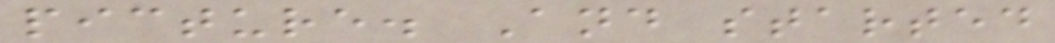picture. And started
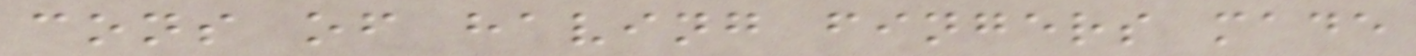cons of having fingers made
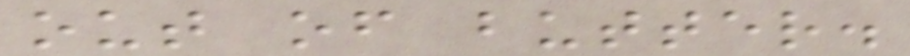out of butter.
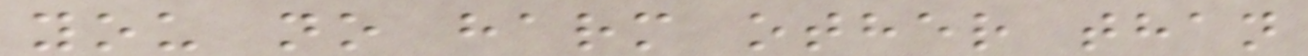you no harm other than
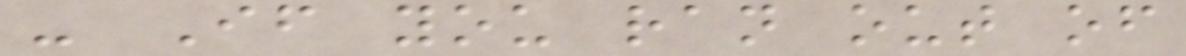- If you ran out of
